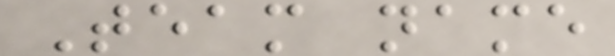Team name
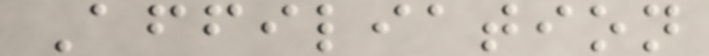Affiliation
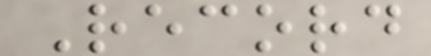Record
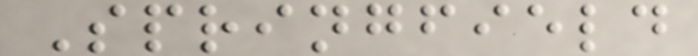Springfield
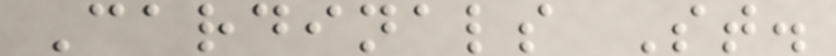Cardinals St.
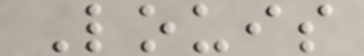Louis
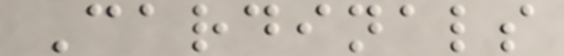Cardinals
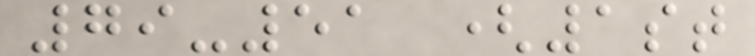79-51 (1st
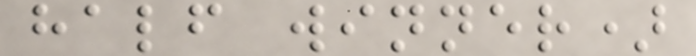half winner)
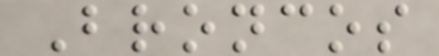Broncos
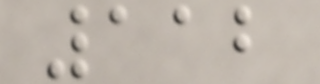112
